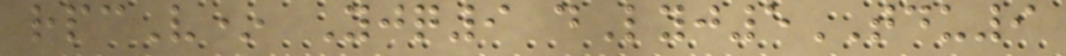rpcV* Yjq9 dLyj5TDU9
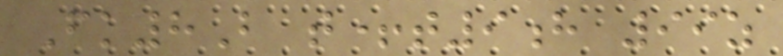Fk8B t+t9h 99z
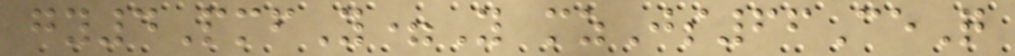gy4PmfY=Y mzJs66CeQ
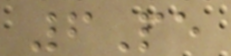6Pe
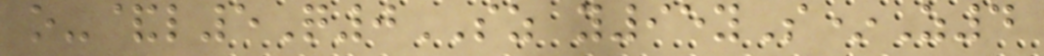o-&l5Q0SZ y95yS*Z4
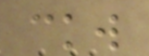ckw
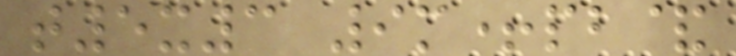t5x3 9m+pb&
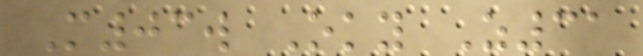M03w Oky Z31
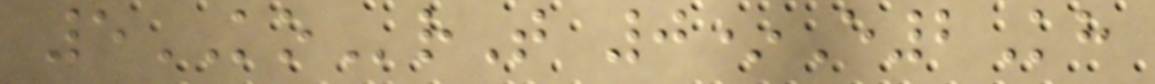5KOrT 0*E2Kh
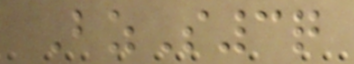BzS3q
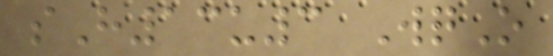sH13u3 WqO
